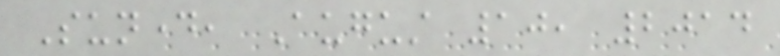Sunday, August 10, 2014
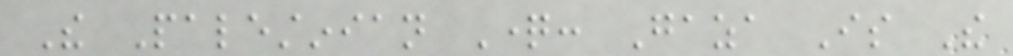The Palestinian Question: Gaza Is The
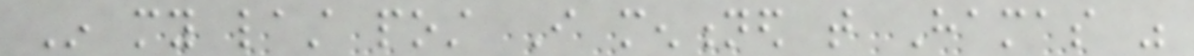In my last post I mentioned that Hamas was
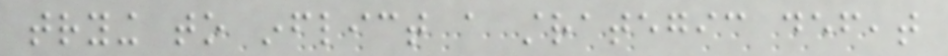trying to inflict a strategic defeat
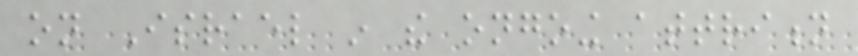on Israel in the ongoing attrition
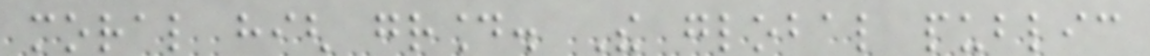moral high ground. The global public
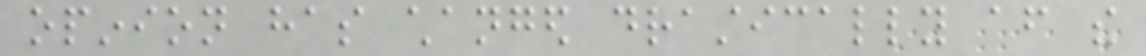opinion has changed drastically after the
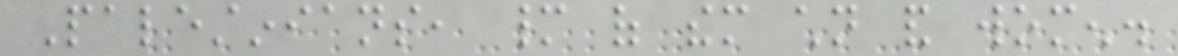Palestinians, many of them children and women.
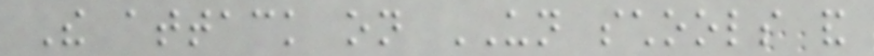The attack on UN schools and
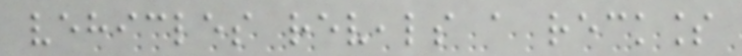vehicles reveals a reckless
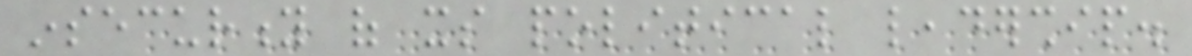insecurity of its political leadership.
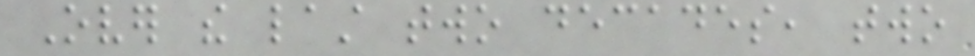Over the last two decades, two
